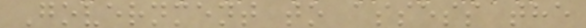Government to assess the
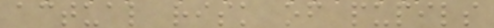actual risk of pupils
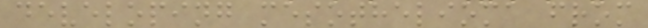developing mesothelioma from
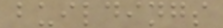buildings
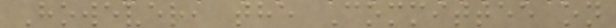However, the Committee on
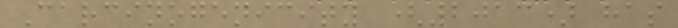Carcinogenicity (2013) has
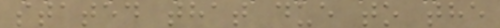stated that due to the
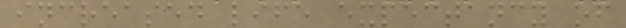increased life expectancy of
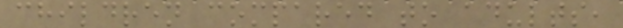children compared to adults,
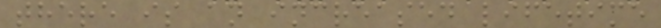there is an increased lifetime
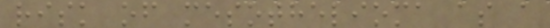risk of mesothelioma as a
